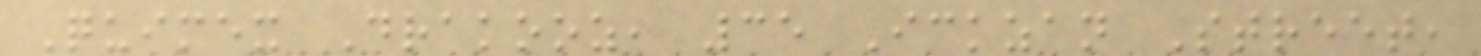Quimex Drakooz, 35 Ickzan Street,
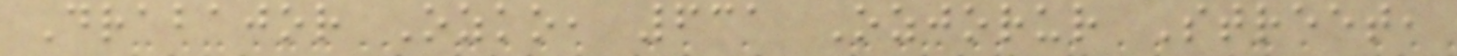Drabajor Ozko, 631 Ozjorur Street,
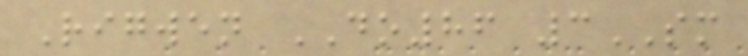Rigwen DO86 3SM
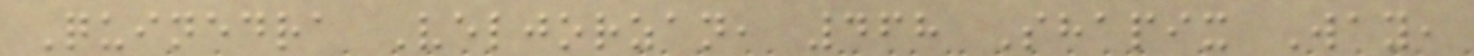Quinedra Veljorzan, 468 Shapix Way,
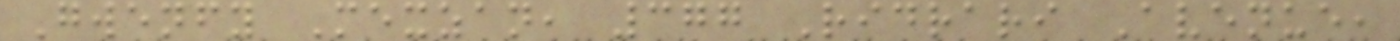Gwenfy Mexzan, 377 Ridrari Avenue,
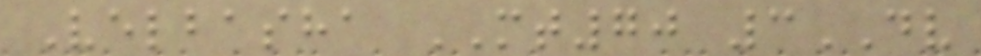Velbasha MT70 3DV
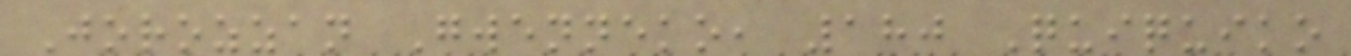Jorozzan Gwenneko, 180 Quiquiko
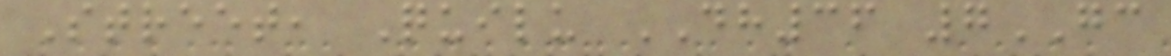Street, Quilu DH36 7GC
